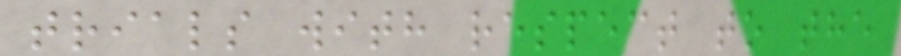trials with respect to the
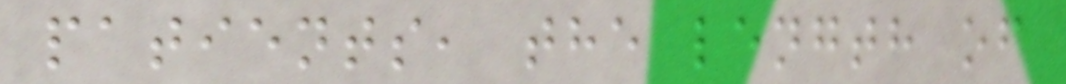patients, the length of
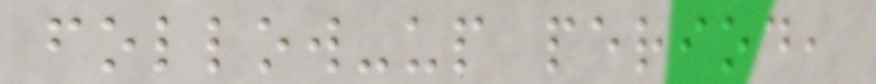follow-up period,
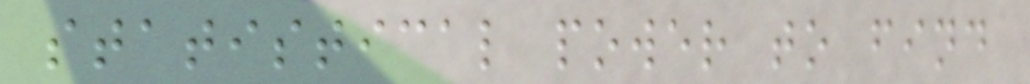statistical power to find
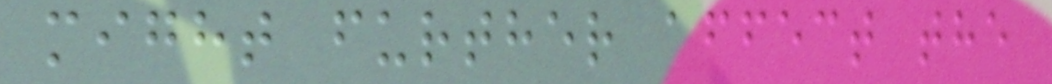might further affect the
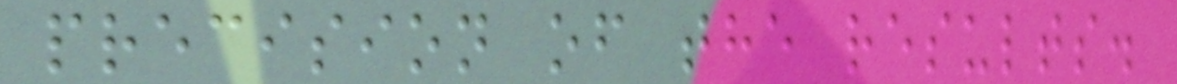precision of the results.
